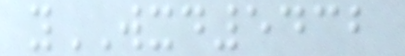yWXD5432
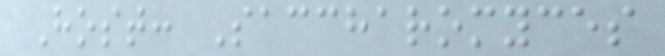Host: Saccharomyces
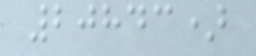20843)
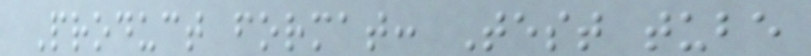Product format: Test tube
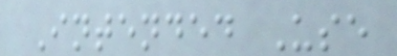Intended Use
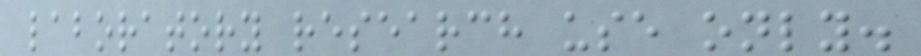laboratory research use only.
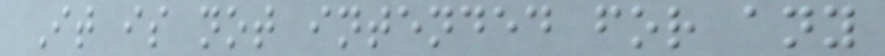It is not intended for any
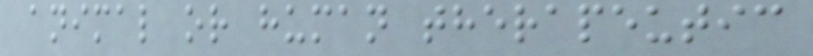animal or human therapeutic
